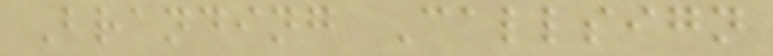Branding Callsign
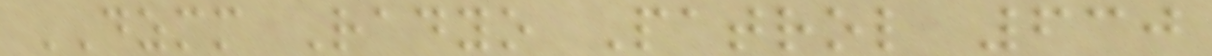DZMM Radyo Patrol 630
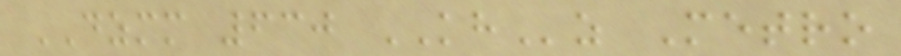DZMM 630 KHz Metro
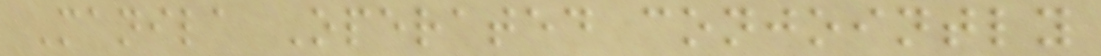Manila Operated conjointly
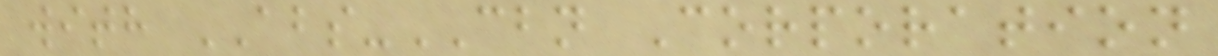with ABS-CBN Corporation
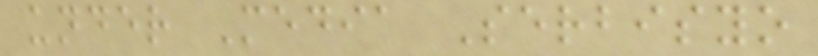under Media Serbisyo
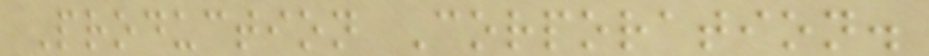Production Corporation.
